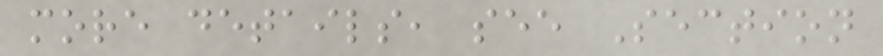more details, see Section
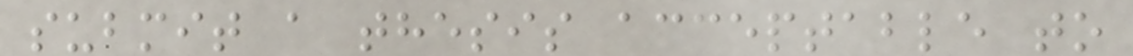submit a thesis acceptable to
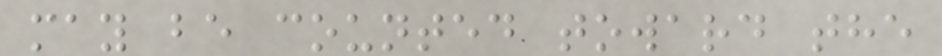may be counted toward the
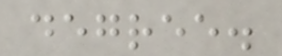degree.
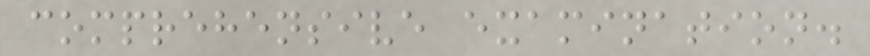comprehensive examination.
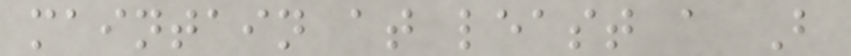maintain at least a B
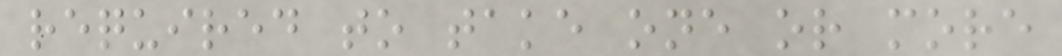required to take one or more
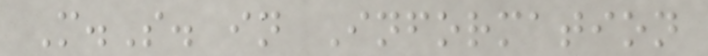M.S. in Information
